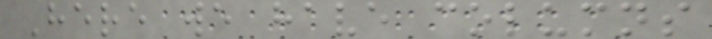Here we have columns
